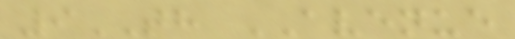9TH AVENUE
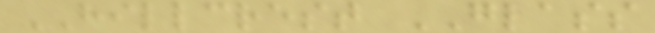HILLCREST GLASS
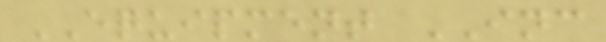EQUIPMENT INC
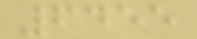6455
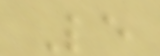Le
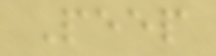Peep
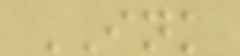INK
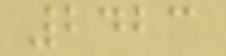2423
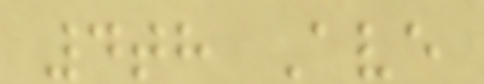4th Ave
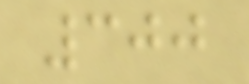300
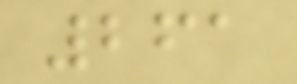261
